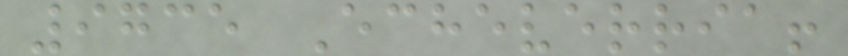9735 Echeverria!
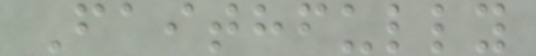Faithfully
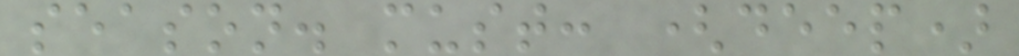season. must: (deep)
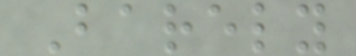Barely
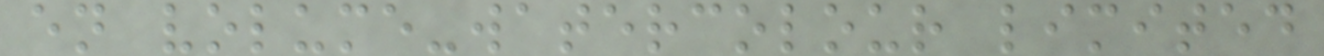en volume-watercolour limited
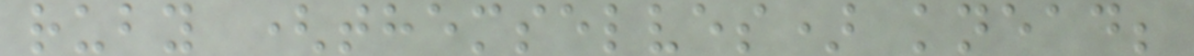ruby (themselves) knead;
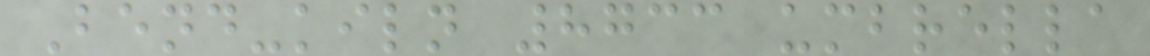Bend-kiln 8733 umbrella
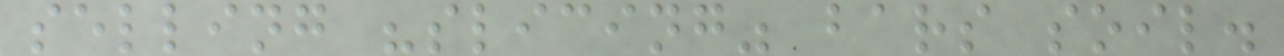selling "slicing" bars soil.
